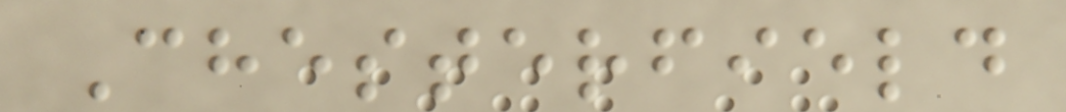Chesterfield
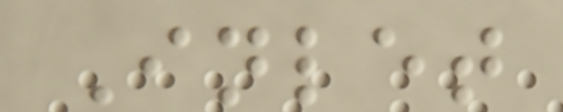Inlet
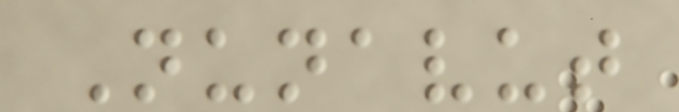Nunavut
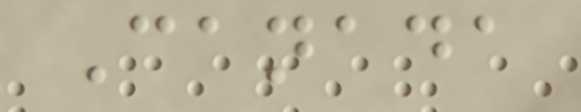Canada
